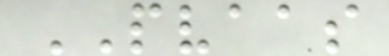PVAAS
